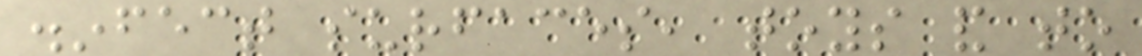disinfect surfaces, toys and to
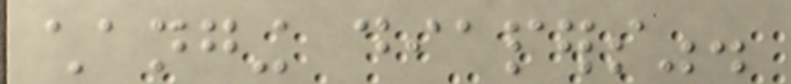changing diapers".
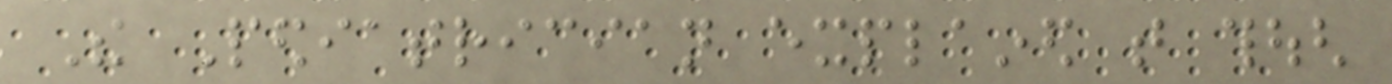The Pediatrician explained that though
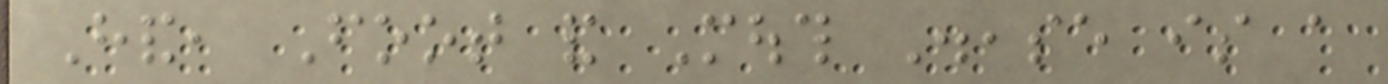Hand, Foot and Mouth Disease is a
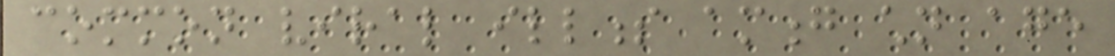common viral illness among children age
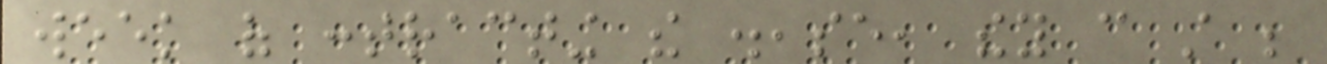week of contracting the disease, they can still be
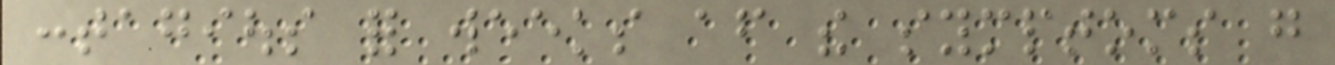contagious for weeks after the symptoms go
